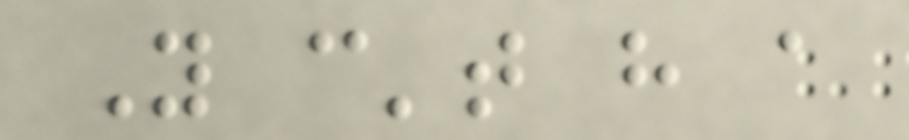You can't have a
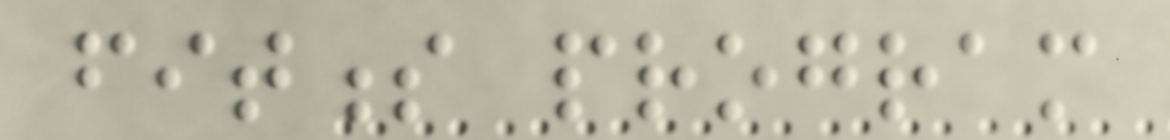fitness program
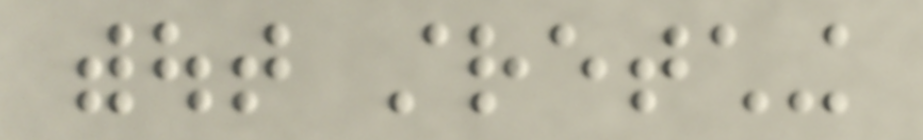without stretching
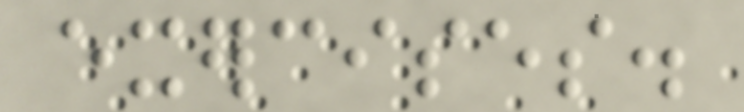exercises.
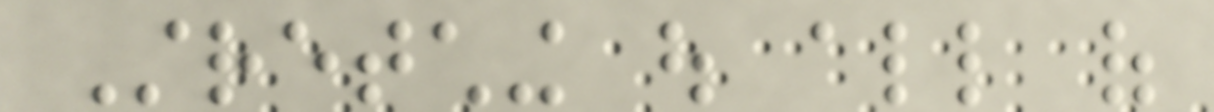Stretching out all of
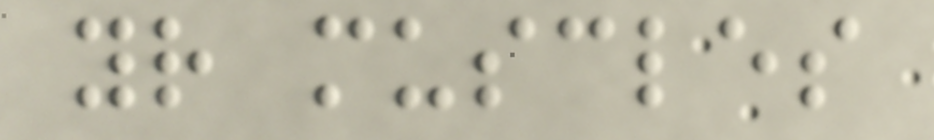your muscles
